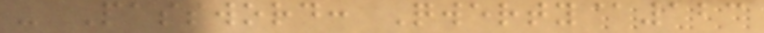- Password: Qwerty@123
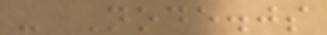- Node.js
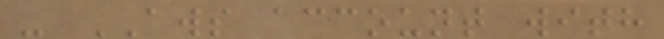- AWS account with
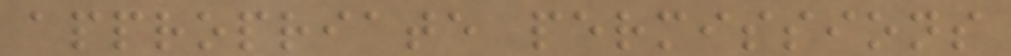appropriate permissions
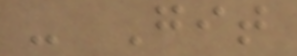- Git
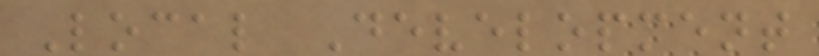Local Development
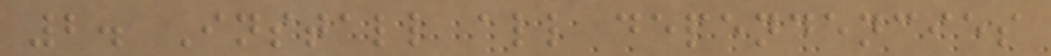2. Install all dependencies
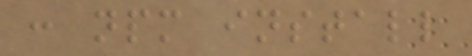: npm install
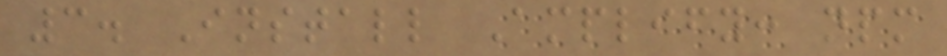3. Install Amplify: npm
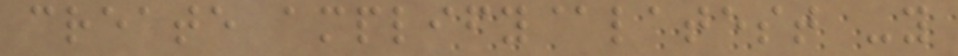create amplify@latest -y
